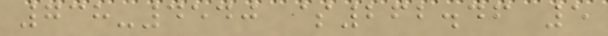738-4540 $262.46 5
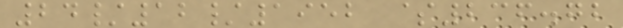24/12/1952 $236.72
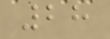28
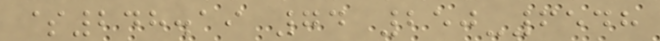$248.19 74 250-6548
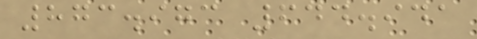873.973 644.941
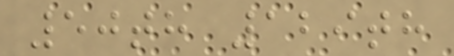50th 129th
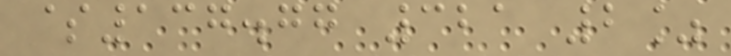$137.77 321 2%
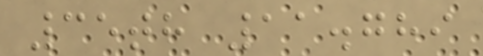35th 11.789
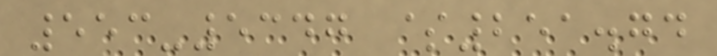553-5347 $251.74
